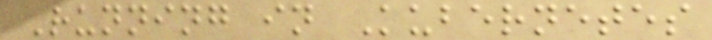Running in Kubernetes
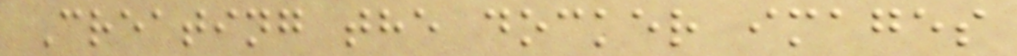Creating the docker images
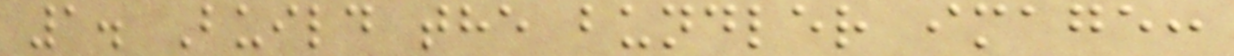1. Build the bundler image:
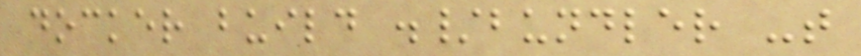docker build ./bundler -t
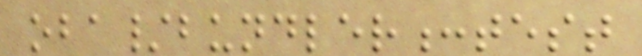oba/bundler:test
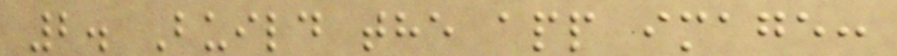2. Build the app image:
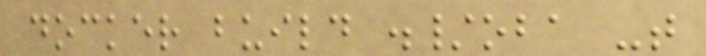docker build ./oba -t
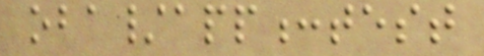oba/app:test
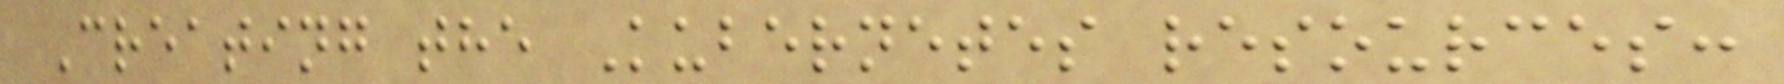Creating the Kubernetes resources:
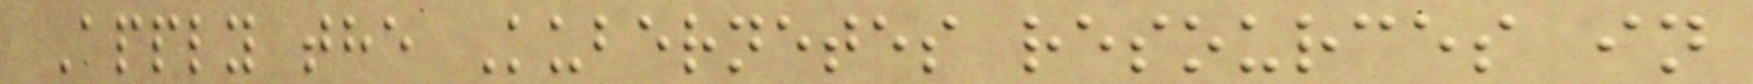Apply the Kubernetes resources in
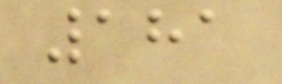181
